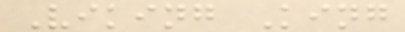Viking King
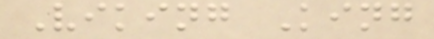Viking King
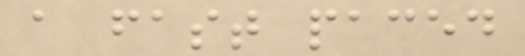a fast paced
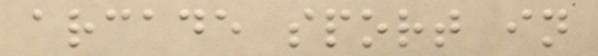arcade sport in
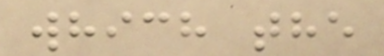which the
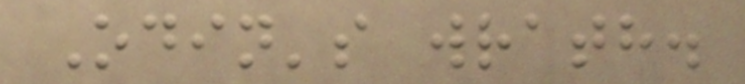Odin's wrath.
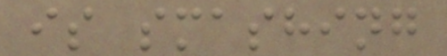is smashing
